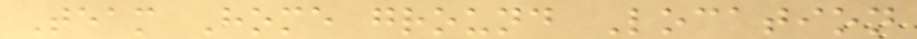Team Home ground Location
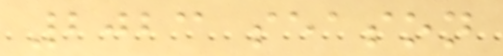2023 season
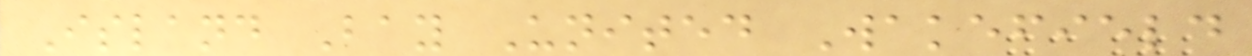Island Bay United Wakefield
